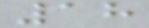18
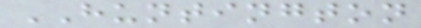HUNTINGTON
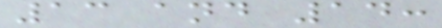13 and 14:
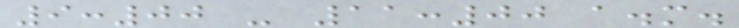9:00 - 11:00 a.m.
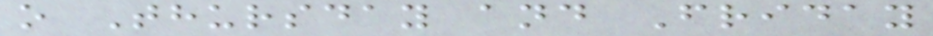o Thursday and Friday
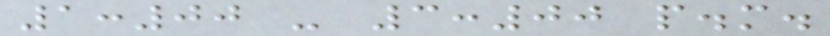1:00 - 3:00 p.m.
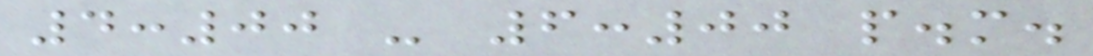4:00 - 6:00 p.m.
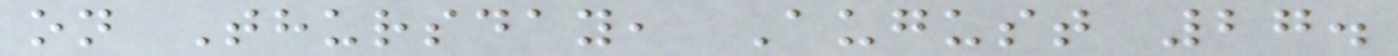on Thursday, August 27.
